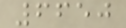6650
